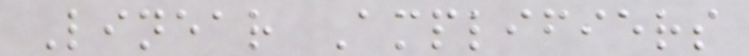Linear Amplifiers
